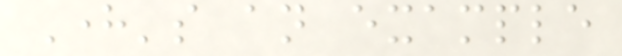Here's an example
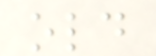old
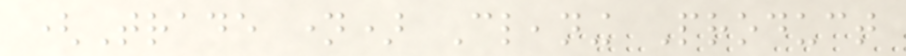(Trade name) Cleaning Product
